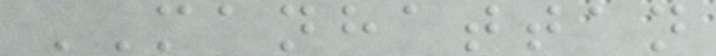MANHATTAN
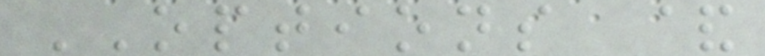OPTIONS &
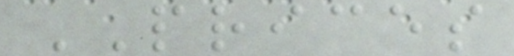PRICES
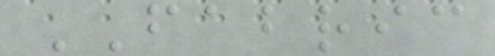FABRIC
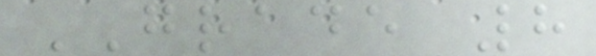GRADE 8
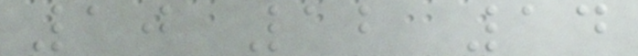10 12 14
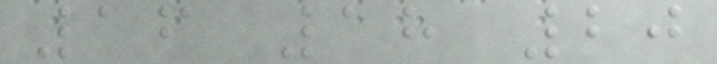16 18 20
